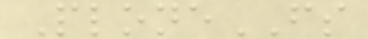PloneFS
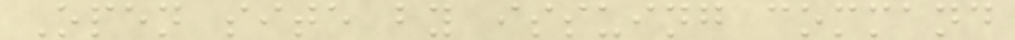Open site by issuing command
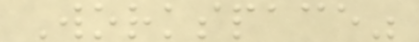Workspace"
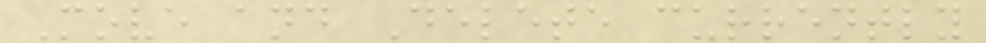Move and Delete currently
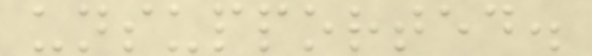unsupported.
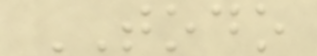TODO
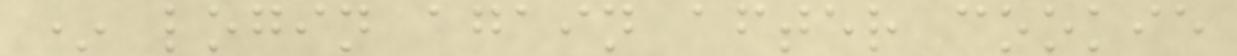* login again after cookie
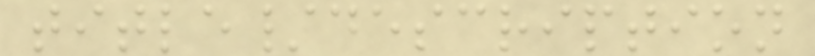title/description
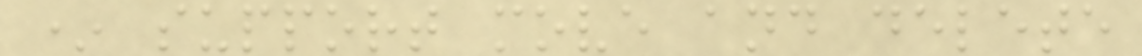* support move and delete
